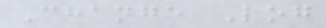Change Log
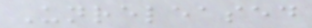Unreleased
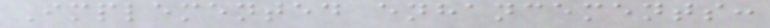Implemented enhancements:
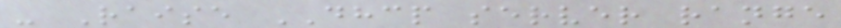- Raise DHCP server range
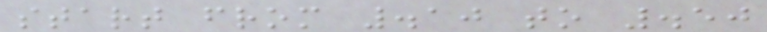start from .10 to .50
